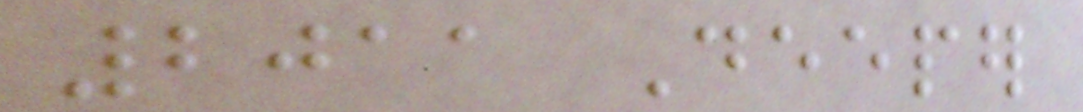2011 Deeper
